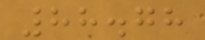88.78
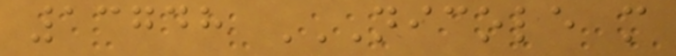13748 NICOLE M
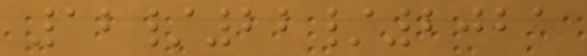12/22/2021
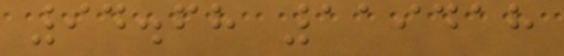94.68 119418
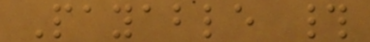Payable #
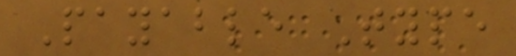Payable Type
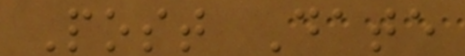Post Date
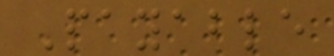Payable
